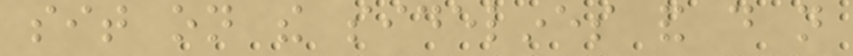sit on the sidelines and do not
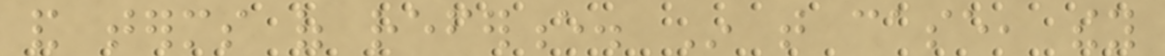and terms of reference. In that case, they
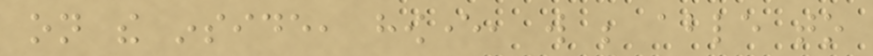on the inside, however, will be able to
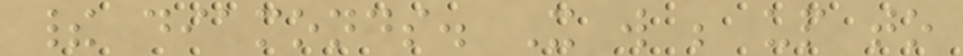their diamonds. It will be up to
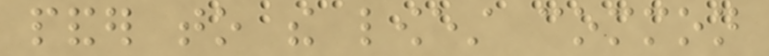pander to the lowest common
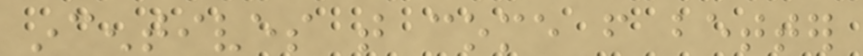incentives that come from better
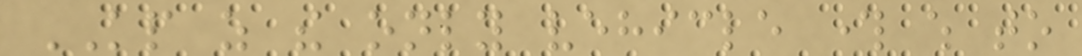KP as the only vehicle through which to
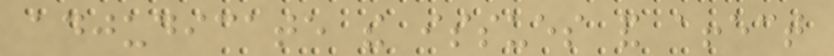adjudicate the issues and affect
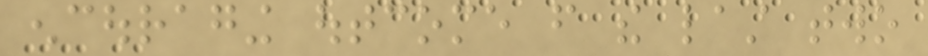encouraging outcome from the last two
